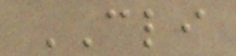CLI
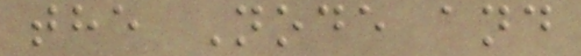the Node and
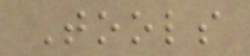Tools
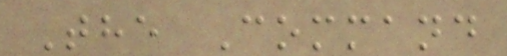The Command
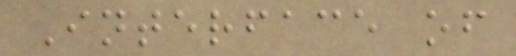Interface of
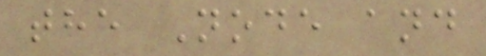the Node and
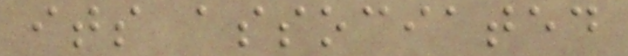its associated
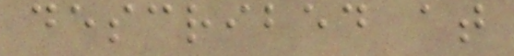described at
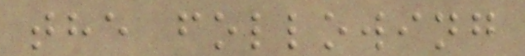the following
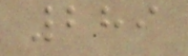289
